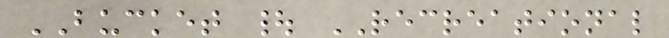BUCKET | RECREATIONAL
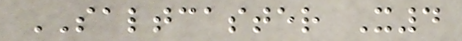SALTCASTER X4
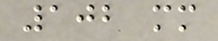102 mm
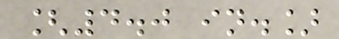[4.0 in.]
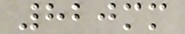820mm
